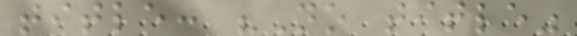title: "No title"
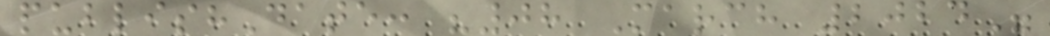publishDate: "08 March 2024"
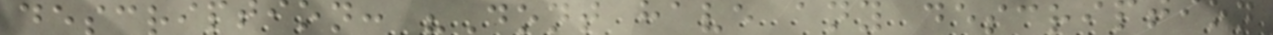description: "Dont have any description
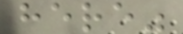here"
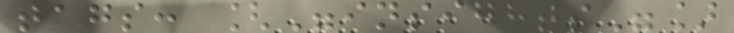tags: ["insights"]
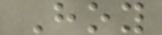Hoy
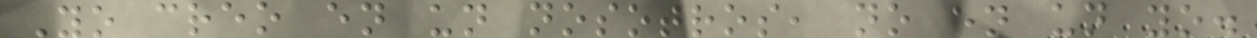Yo creo en un nosotros, no en un yo.
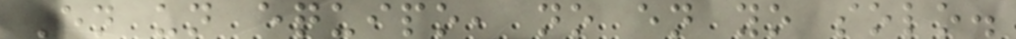En un equipo, no en yo solo.
